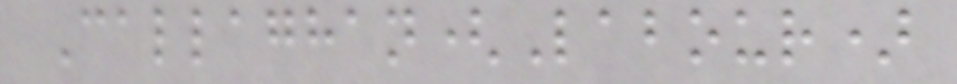Callaghan(Labour)
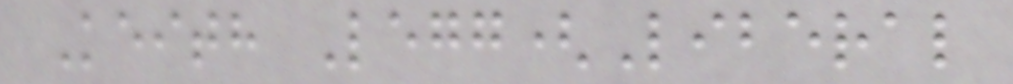Keith Legg(Liberal
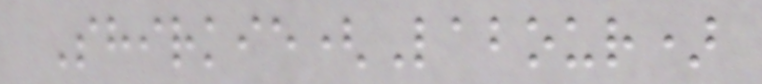Shirkie(Labour)
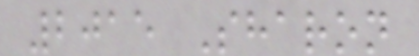2015 Sharon
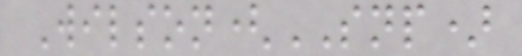Wilson(SNP)
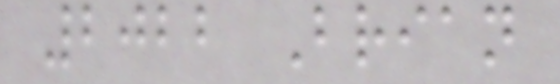2022 Brian
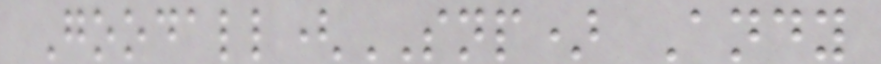Goodall(SNP) Andy
